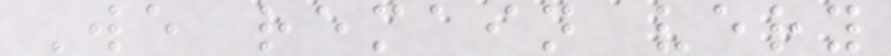We remain very
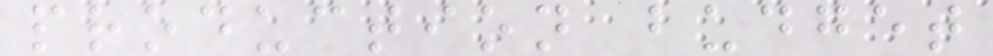production budget
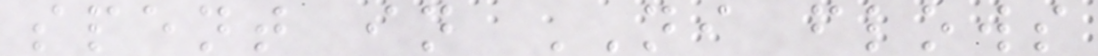spent in NI flows
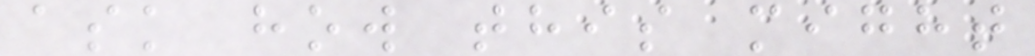ask how this might
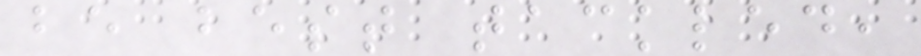be best tackled,
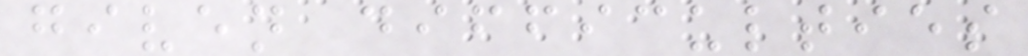given difficulties
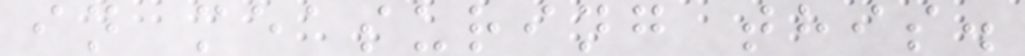in measuring this.
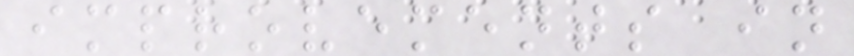improvements in
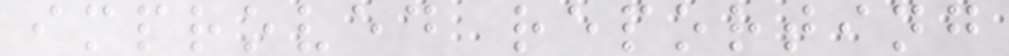improved reporting
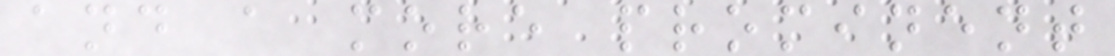and a more prominent
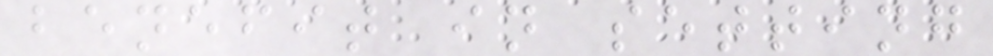benefit in setting
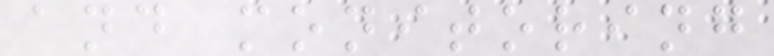and monitoring
